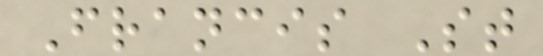Francis St
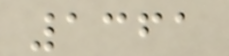1361
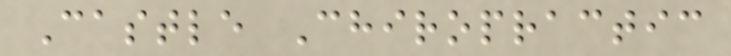Castle Chiropractic
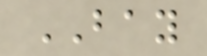BAY
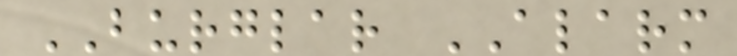BURGLAR ALARM
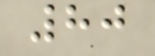80
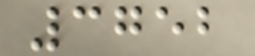3752
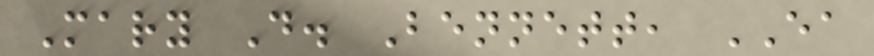Mary D. Bennett, EA
